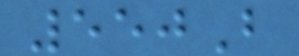550B
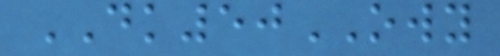DK50OWY
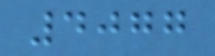4077
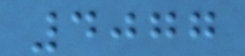4077
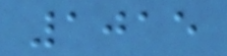1015
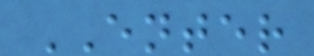ENTER
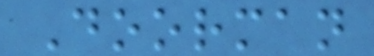Doorman
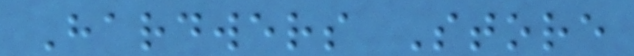Hardwers Store
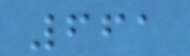661
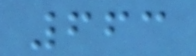663
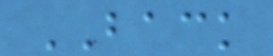BACK
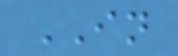IN
